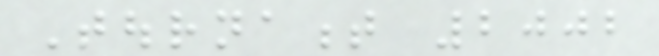Tournament 2002
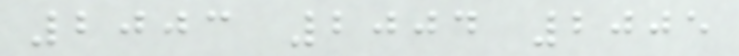2003 2004 2005
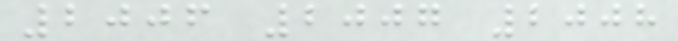2006 2007 2008
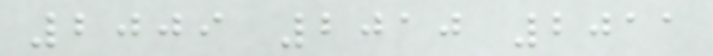2009 2010 2011
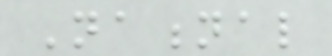National
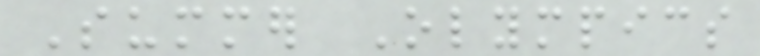Summer Olympics
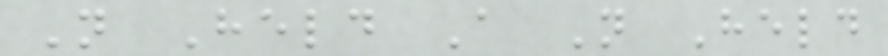Not Held A Not Held
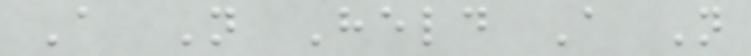A Not Held A Not
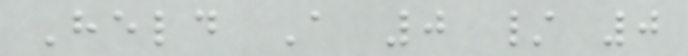Held A 0 / 0
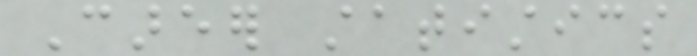Career statistics
